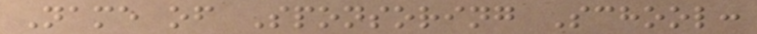Name of Sponsoring School:
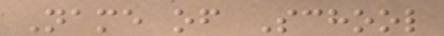Name of School
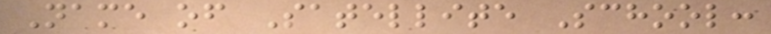Name of Satellite School:
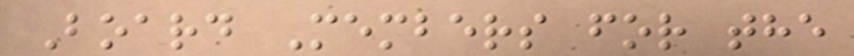Board Members for the
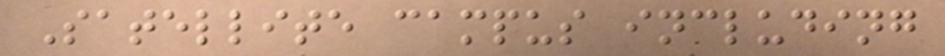Satellite campus including
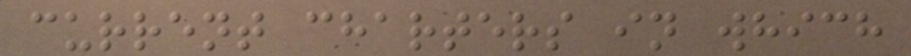current charters in which
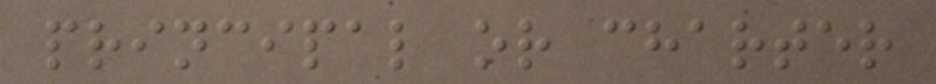principal or charter
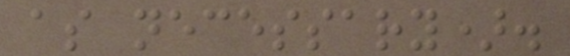as necessary).
